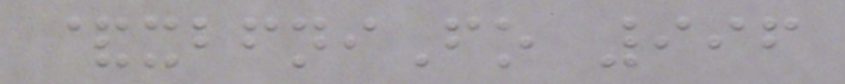&xbfniFo 996
